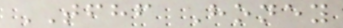TFHF Honey
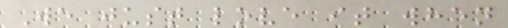We just love it when
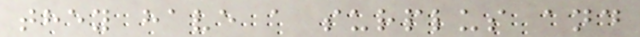they have a surplus and
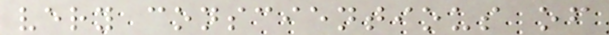very conscientious of
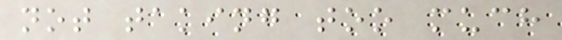not taking too much
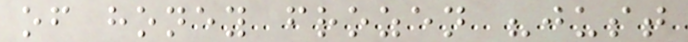of honey frozen "just
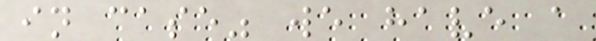in case" we have a
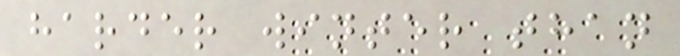harder winter than
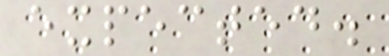expected.
